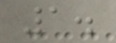1.
